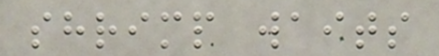shrimp waits
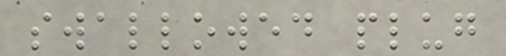swallowed plug
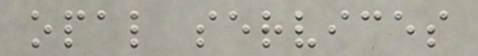opal services
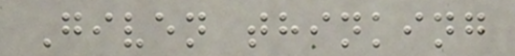Given thinking
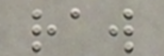raw
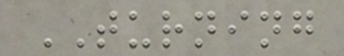TURNING
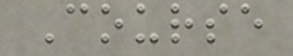Course
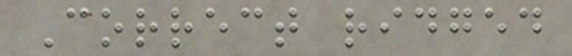Correct ridged
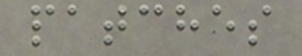patches
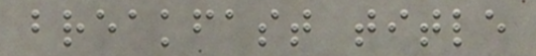breakfast title
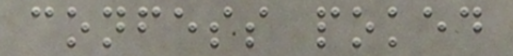confess poked
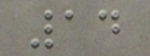14
